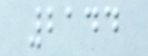2144
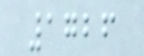1726
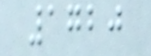1720
